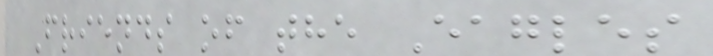Friends of the Eagles
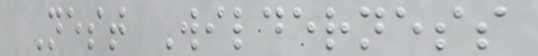Nest Wilderness
